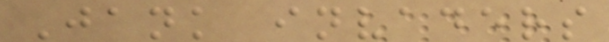Jank invaders
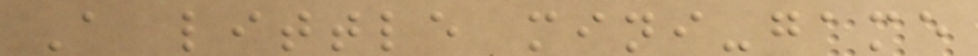A little mini-game
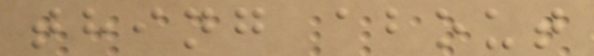thing about
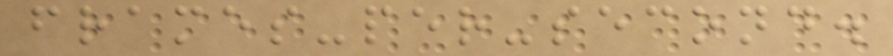frames-per-second.
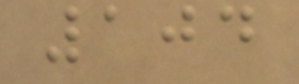104
